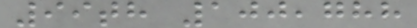99th 100,788
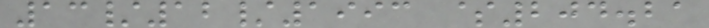13/12/1993 $204.21
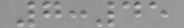7:45
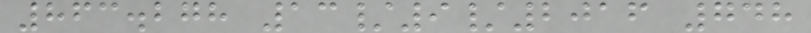863.278 13/9/2016 748
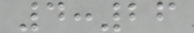4:26
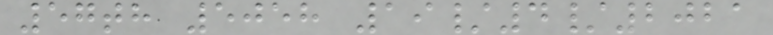57th 5058 19/4/2021
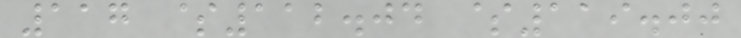117 $112.04 $119.00
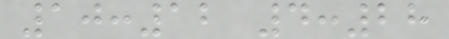10:12 4:28
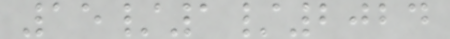15/1/2024
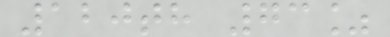120th 73%
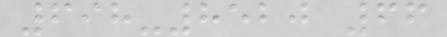698-8520 66
